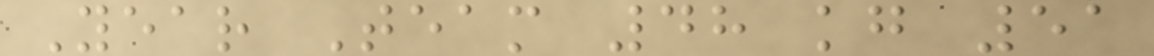Year Team 48 kg 51
